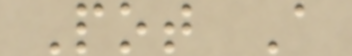Pot A
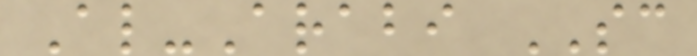Al-Arabi SC
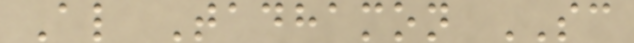Al Tadhamon SC
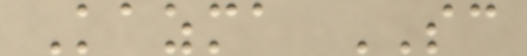Kazma SC
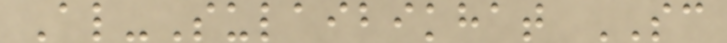Al-Sulaibikhat SC
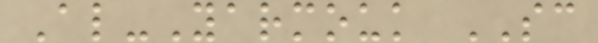Al-Yarmouk SC
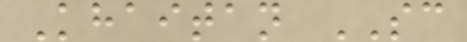Khaitan SC
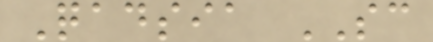Qadsia SC
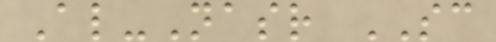Al-Nasr SC
